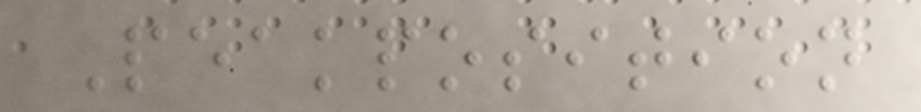Peakposition
